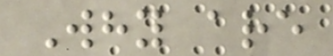Why are
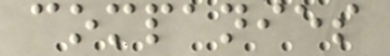companies
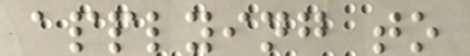applying to
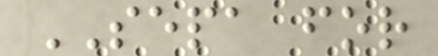SEPA for
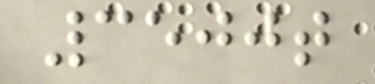3500t
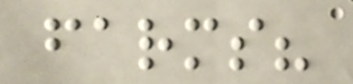farms?
